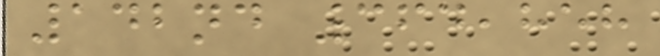142nd 364,858
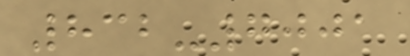832-7001
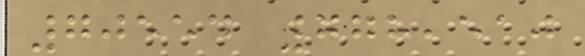70554 778,510
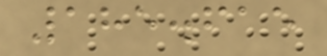185.615
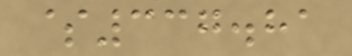$337.81
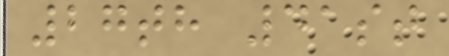27th 41st
